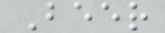Beer
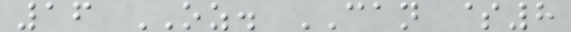16 OZ. CAN $8
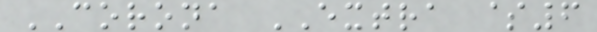CORONA EXTRA $6
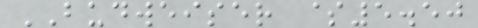BUDWEISER $5.50
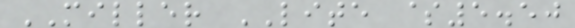MILLER LITE $5.50
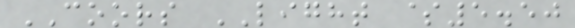COORS LIGHT $5.50
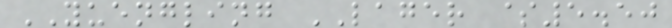YUENGLING LAGER $5.50
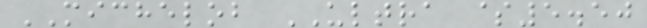MICHELOB ULTRA $5.50
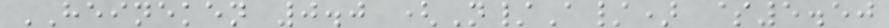HEINEKEN 0.0 (N/A/) $5.50
